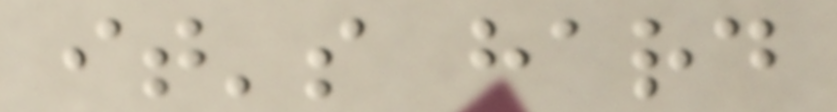it's hard
